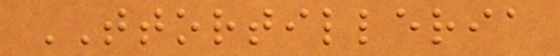TTORTILLERIA
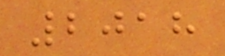2018
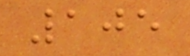105
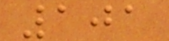101
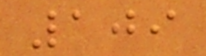109
